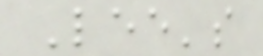Lee's
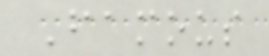Famous
